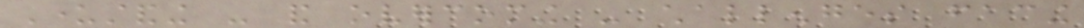Understanding - and overcoming - challenges facing
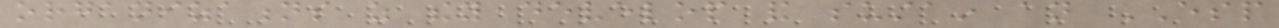organizations as they develop and sustain an ESP
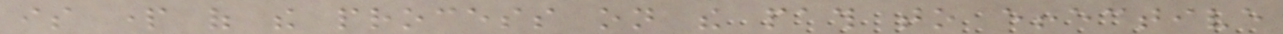is part of the process on the path to effective
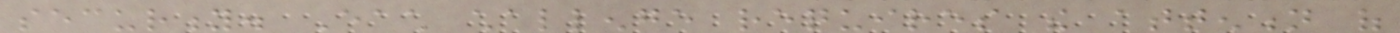security. Each challenge requires the attention of
